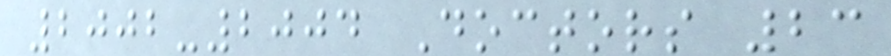2002-2004 Doctors 23
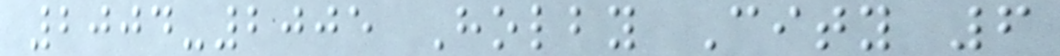2004-2005 Holby City 6
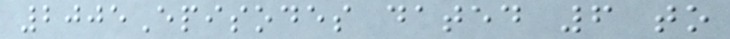2005Episodes dated 6 to
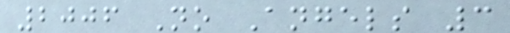2006 No Angels 3
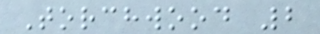Torchwood 2
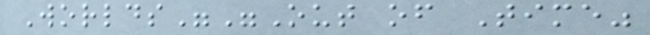Worlds""Out of Time"
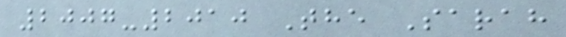2007-2010 The Sarah
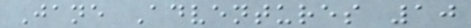Jane Adventures 10
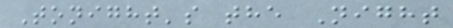Tonight's the Night
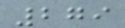279
